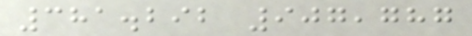381.292 907,787
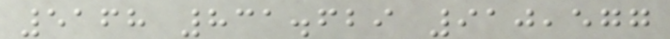5168 831.629 910,577
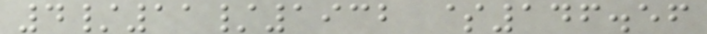4/11/1932 $146.56
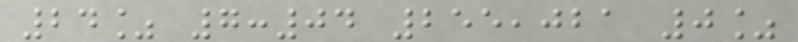24% 7:04 255,021 0%
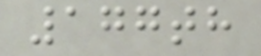177th
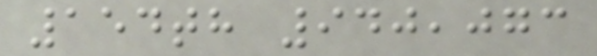154th 940,073
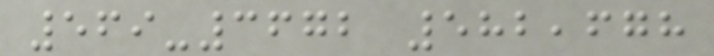569-3672 582,678
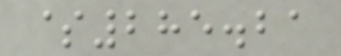$285.21
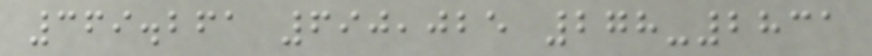369.261 690,025 278-2831
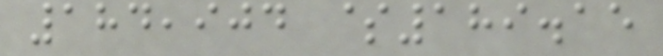184,904 $189.15
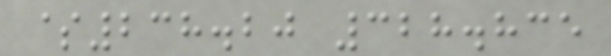$238.20 328.835
